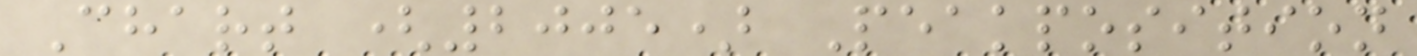Chart (2005) Peakposition
